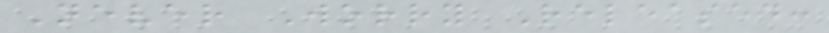Never Worry Released:
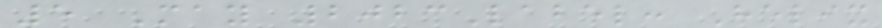5 May 2023Label: Helix
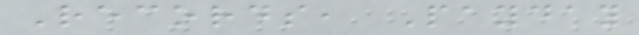Records, Payday
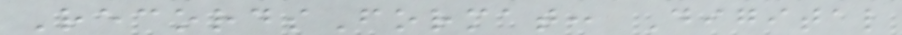RecordsFormat: Digital
